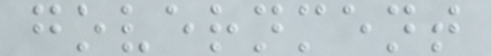government
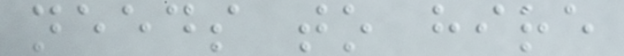needs to hire
